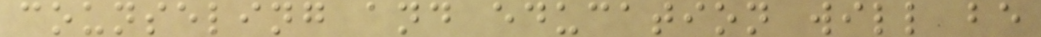counseling and education will be
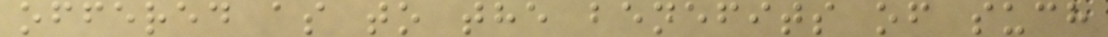offered as to the benefits of such
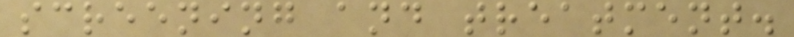screening and treatment.
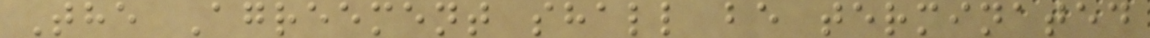The Agreement shall be terminated
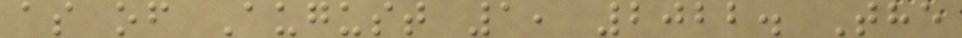as of August 1, 2022. The
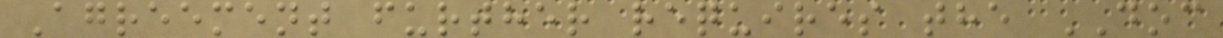Agreement further requires the DOC
